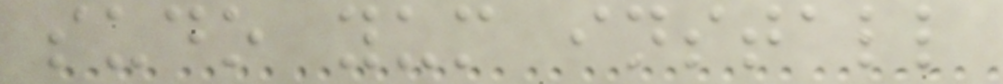sudo yum install
